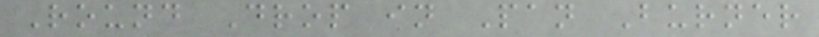Round Drop in Pan Burner
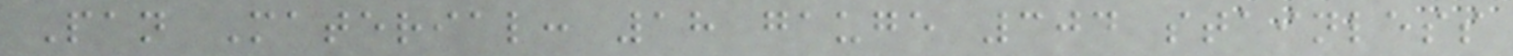Pan Material: 18 gauge 304 stainless
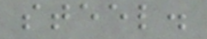steel.
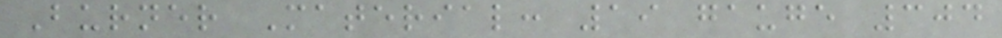Burner Material: 19 gauge 304
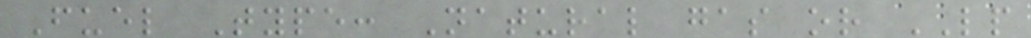Fuel Type: Natural gas or LP
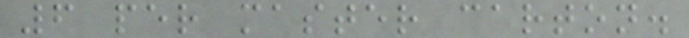6 per master carton.
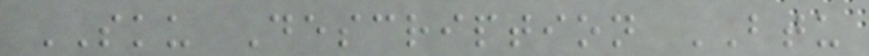SKU Description BTU
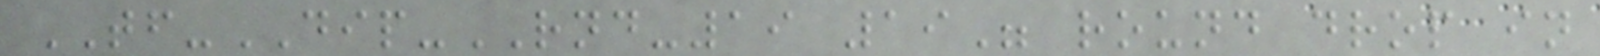TF-DIP-RND-19 19" round drop in
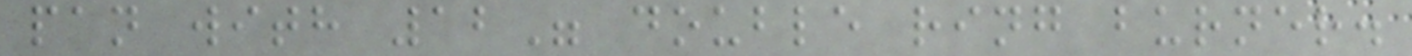pan with 12" double ring burner.
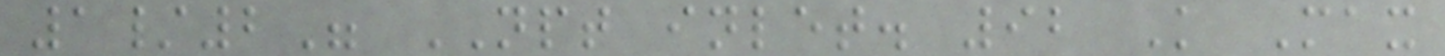1/2" NPT inlet. 92 K Max
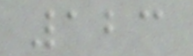123
